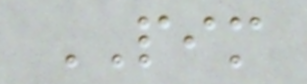PIM
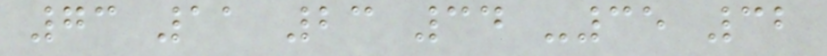73 11 23 34 -35 32
